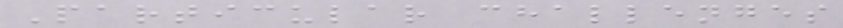Particular challenges
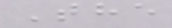The
